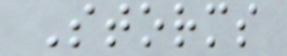Storms
